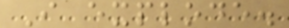I explode.
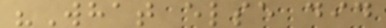"What else did
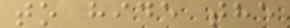to hide the
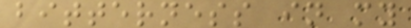bitterness in my
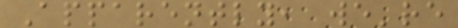Apparently, we're
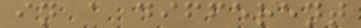in a different
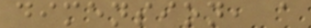dimension, a
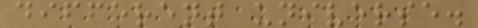different universe.
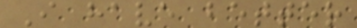I have better
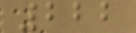222
